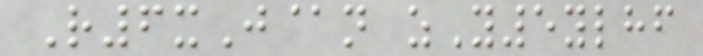R6xJ@n zY5ylhf
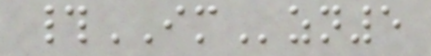#IMzn5
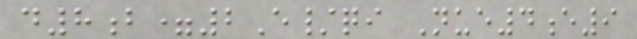d8b=2E/qi Nue4e9
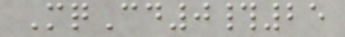MqCd0#25
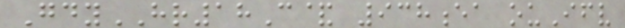GdyHR18C& 938ea ouIfv
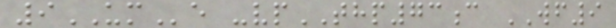9UMe -vpTHP73c WF9
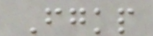Fgkp
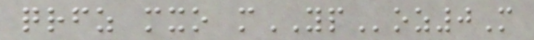qrfz mxo mYPoz0M
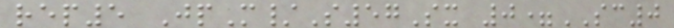rep5 JpM/S57Sx 0=SC0
